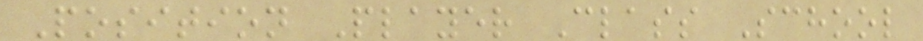Position Player Class School
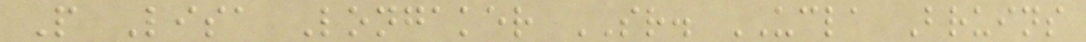P Lisa Longaker SR. UCLA Bruins
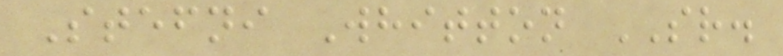Stefni Whitton SR.
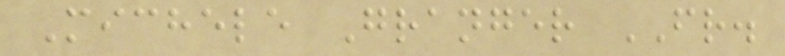Michele Granger FR.
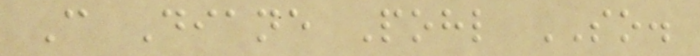C Diane Pohl SO.
